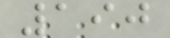190
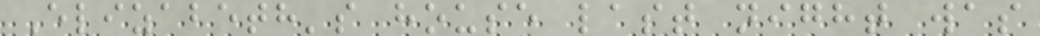Elizabeth's house last night was
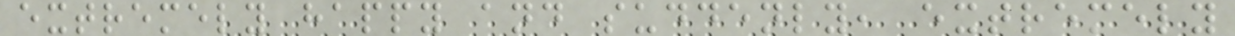extremely happy and suddenly, extremely
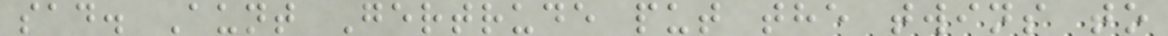sad. Aunt Gertrude put the twins to
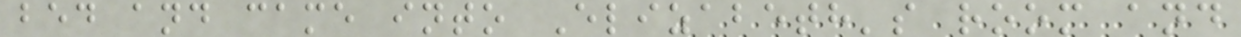bed and came into Elizabeth's room and
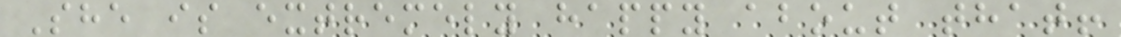She is extremely happy about that!
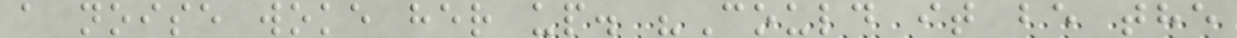a noise woke her up. "Could it be the
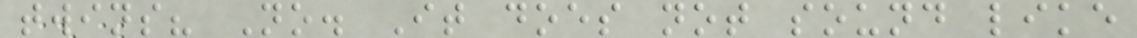twins? No. It does not sound like
